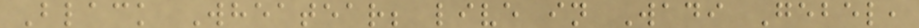Black Wheatear; live in Wadi Gebel,
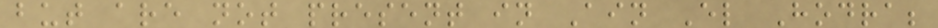but are not present in Ain El Hodra;
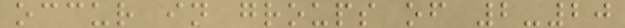occur in groups of 2-20
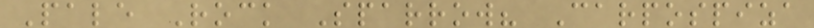Pale Rock Sparrow? Carpospiza
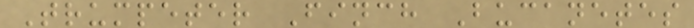Trumpeter Finch Bucanetes
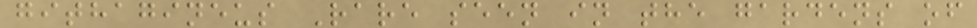githagineus Rare seen in the gardens of
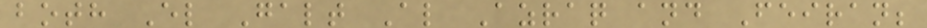both El Galt Al Azraq and Feiran;
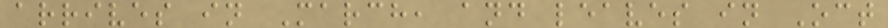arrives in March, and leaves in Oct
